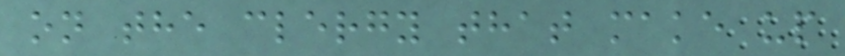on the clergy that make up
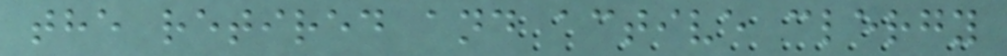the retired and active clergy
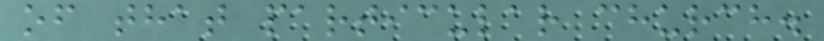of that particular church.
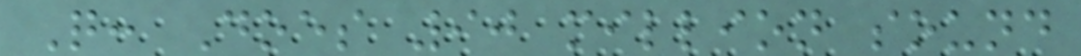Q: Does 90 million sound
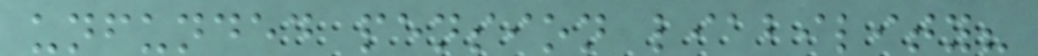unfunded pension liability?
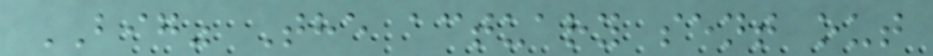BIG" The actuary sent out
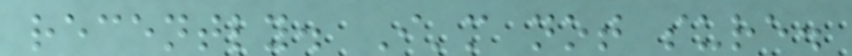recently. I'm not sure.
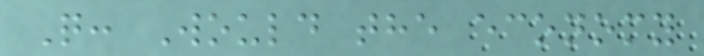Q: Would the economy
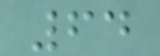64
